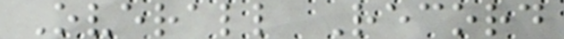Overall Record
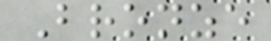Bronze
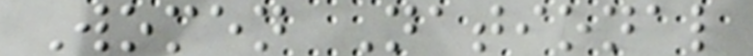Women National
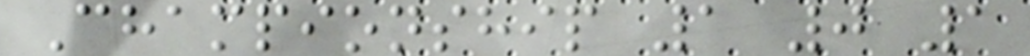Championship 1 0 1
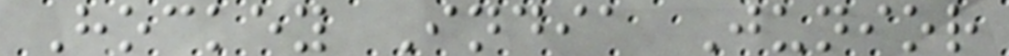Hockey India Junior
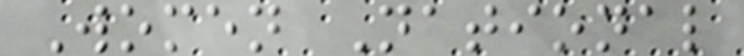Women National
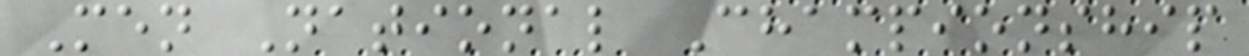Men National Championship
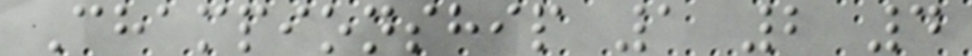Championship 1 2 4
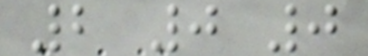2 0 0
